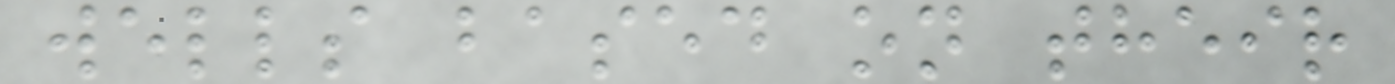wells based on their
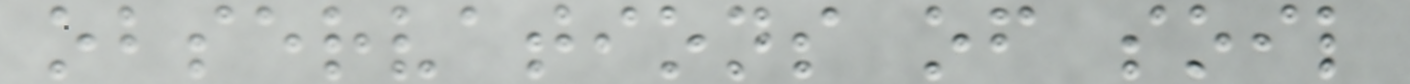observations of soil
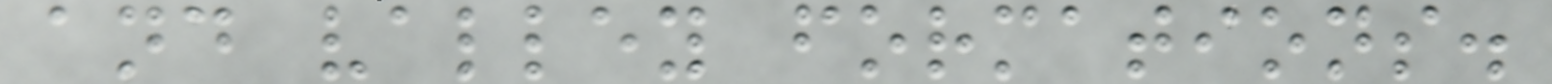and valley formations.
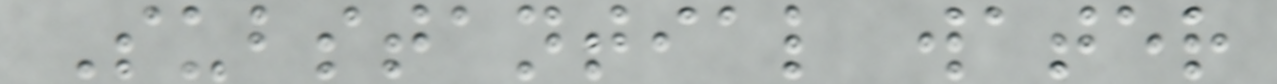Substantial water
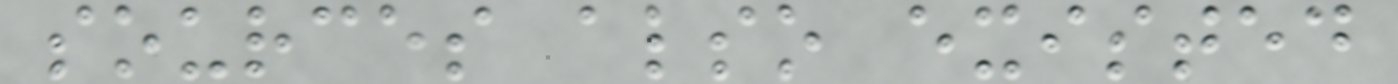sources also existed
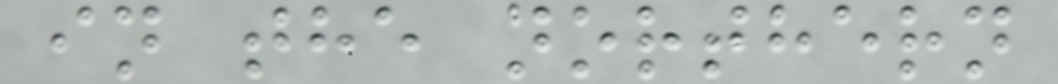in the northern
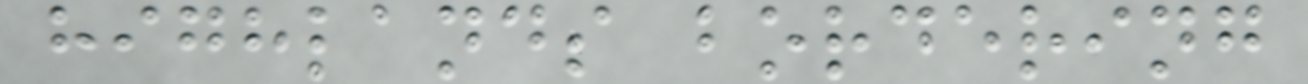highlands bordering
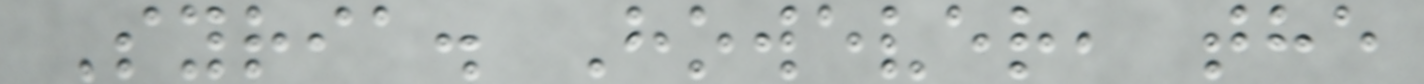Syria. However, the
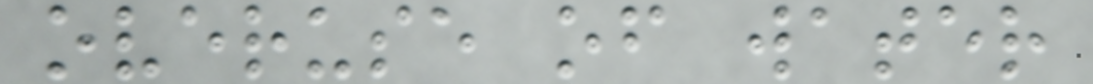overuse of water
